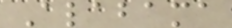Alabama
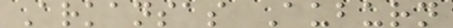Arkansas Auburn
